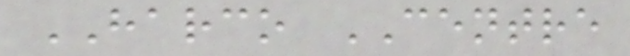HARCO CENTRE
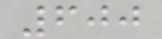600
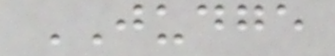JUDGE
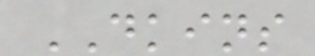DKINS
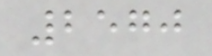2570
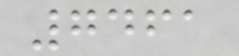7461
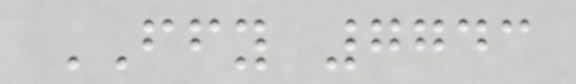FFY 7743
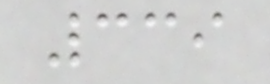339
